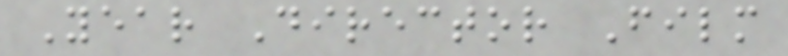Year Director Film
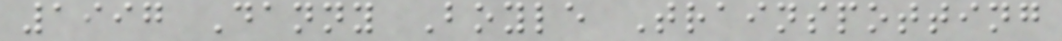1997 Danny Boyle Trainspotting
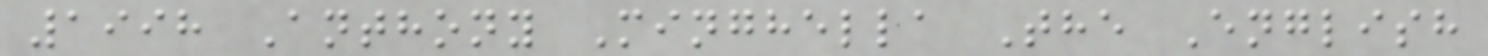1998 Anthony Minghella The English
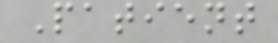Patient
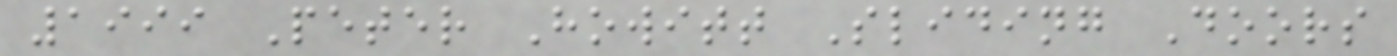1999 Peter Howitt Sliding Doors
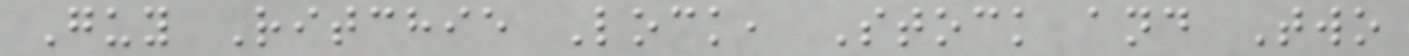Guy Ritchie Lock, Stock and Two
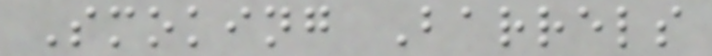Smoking Barrels
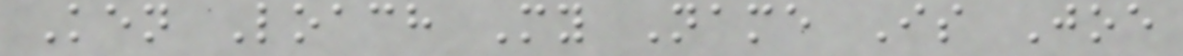Ken Loach My Name Is Joe
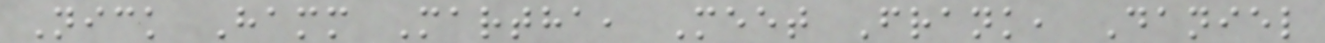Nick Hamm Martha, Meet Frank, Daniel
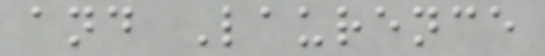and Laurence
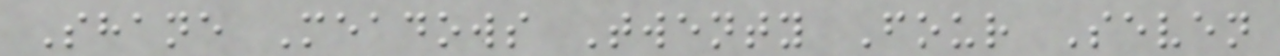Shane Meadows Twenty Four Seven
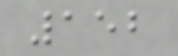152
